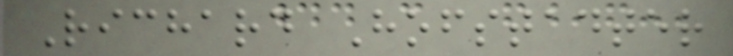Richard Hofstadter
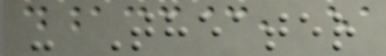- Theater
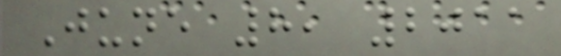June 8, 2011
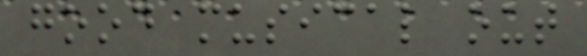good musical out
